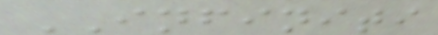INFINITI
